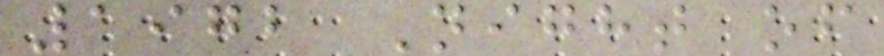1972 Night of
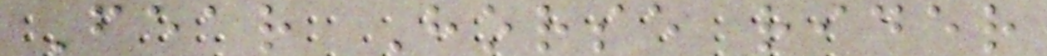Fear Horse rider
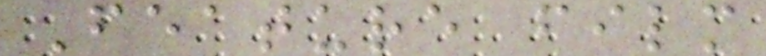Feature film
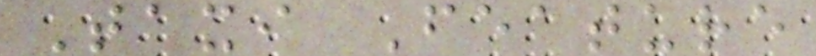Taxi Feature
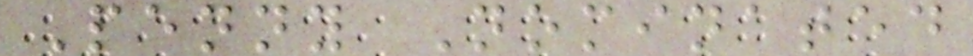Penny Nominated
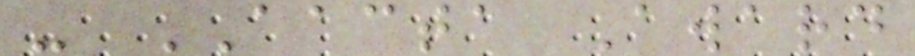- AACTA Award
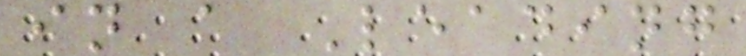in a Leading
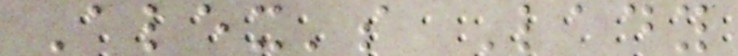Alex's Lady
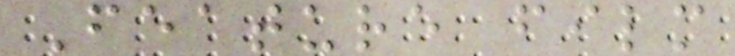Feature film
